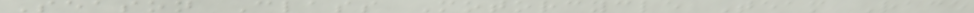Season Class Motorcycle Team Race
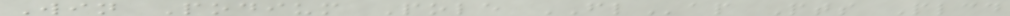Win Podium Pole FLap Pts Plcd
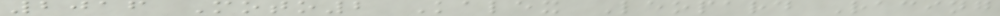2016 Moto2 Kalex Leopard Racing
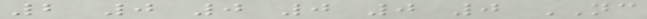2 0 0 0 0 0 NC
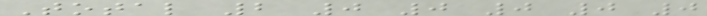Total 2 0 0 0 0 0
